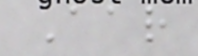Aar
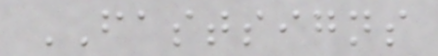FASTSIGNS
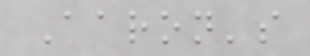Aaron's
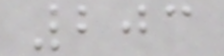203
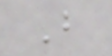B
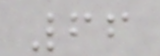66
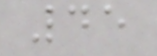45
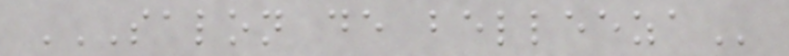SALON DE BELLEEZA
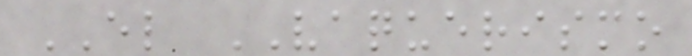EL VAQUERISMO
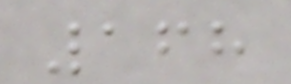168
